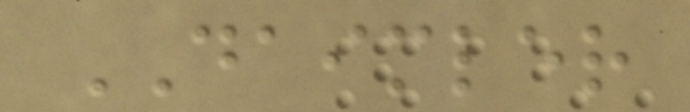DAIMLER
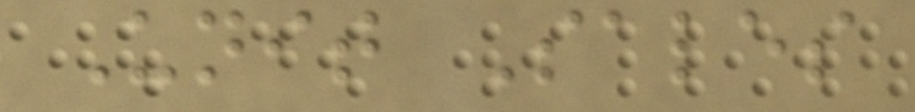Unit Sales
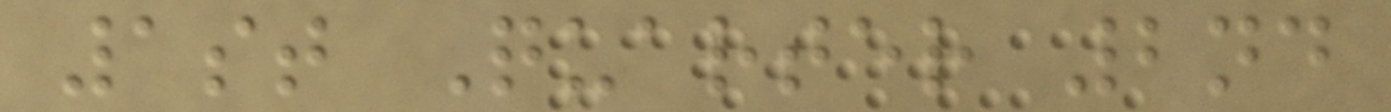1st Quarter 2nd
